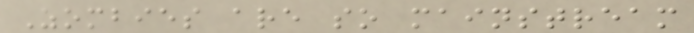Zombies are so mainstream
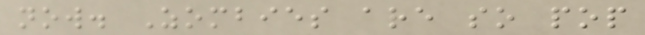now. Zombies are so pop
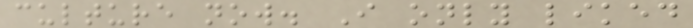culture now. I only liked
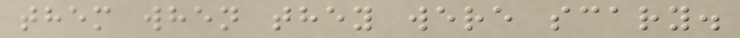them when they were scary.
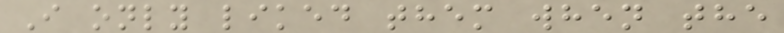I only liked them when the
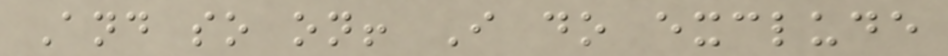And so on! I do exclude
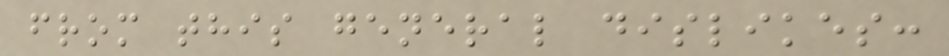from this general dislikes:
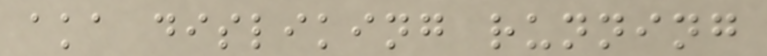aka disliking running
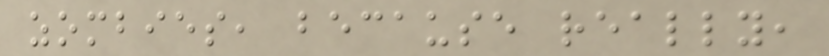zombies, because really,
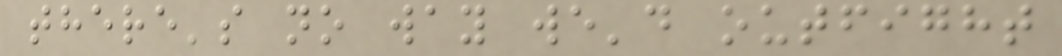there's no way we'd outfight
